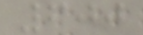600
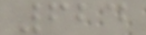624
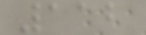112
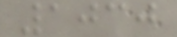1030
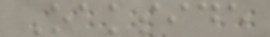Oakside
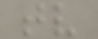tv
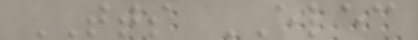TTS ELEC
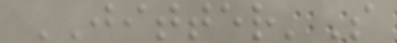JITTER'S
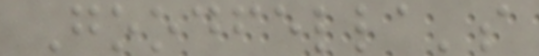Goodfella's
